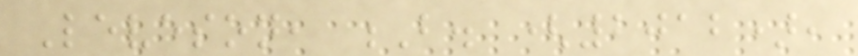Leveson, B. (2012),
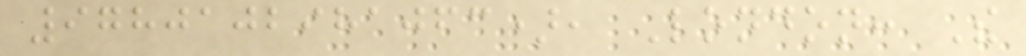9780102981063), London: The
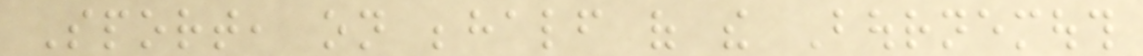Sport, on behalf of the Bournemouth
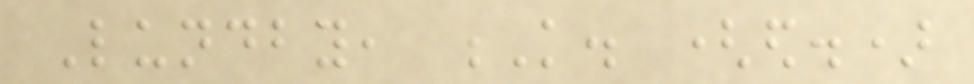Lundby, K. (ed.)
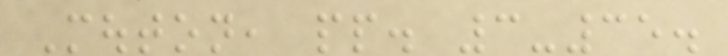Mouton, pp. 3-35.
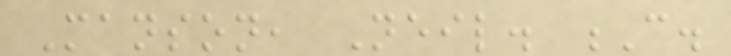Manson, Neil. C.
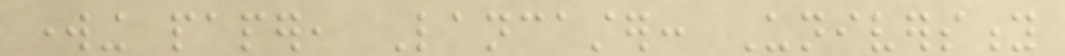working paper, Lancaster: University
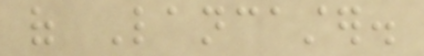of Lancaster.
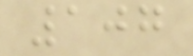107
